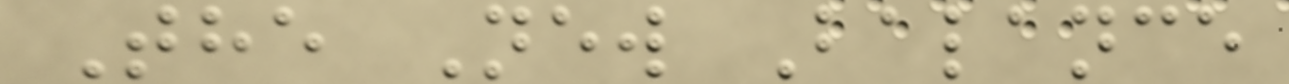The New Balance
